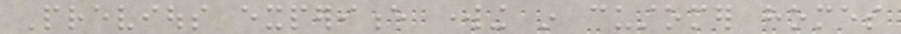Previous experience working in customer homes
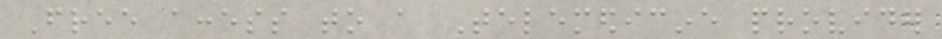Free access to a Telemedicine provider
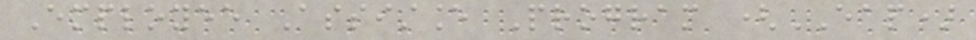Employee Assistance Program (EAP)
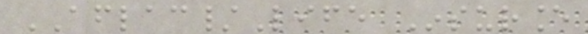AFLAC/Life Insurance
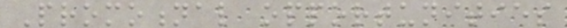Promotional opportunities
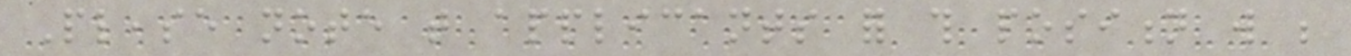Please note that applicants for this position will be
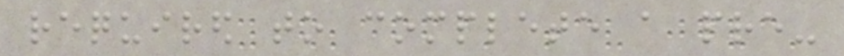required to complete a pre-
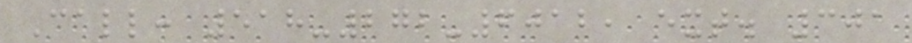Call: 518-272-6012, ext. 301
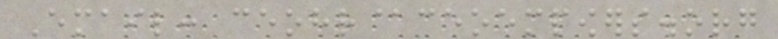Email: ceohr@ceoempowers.org
